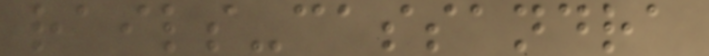rails-cassandra
